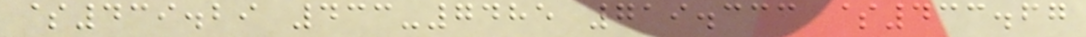$439.29 433-7485 719.333 $433.67
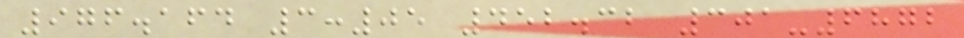976.164 3:05 452.32 301-6872
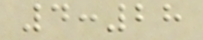4:28
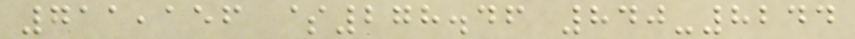711,156 $278.46 840-8244
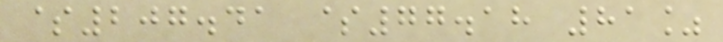$207.41 $77.18 81%
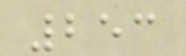253
